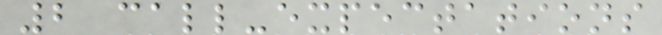2 call-expectations
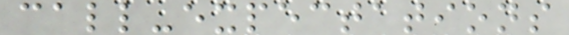call-expectations
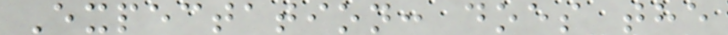Expectation: does the
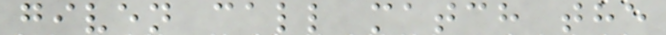given call match the
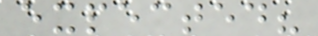expected?
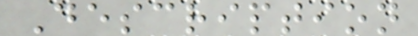Description
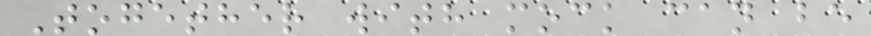Together with mock can be
